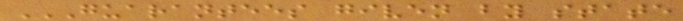GUARANTEES GIVEN BY STATE
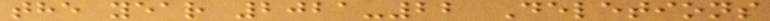the year 2021-22 Deletions
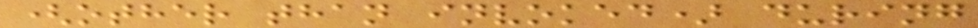(other than invoked) during
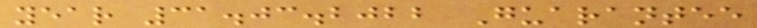year 31.03.2022 Guarantee
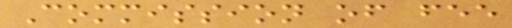Commission of fee
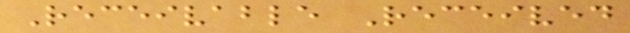Receivable Received
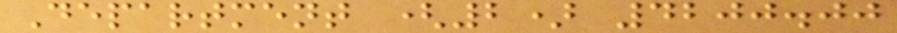Department (2) 4200.00
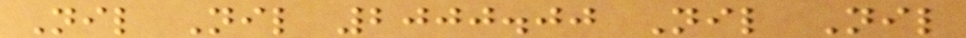Nil Nil 2000.00 Nil Nil
